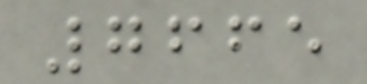7665
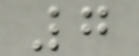7
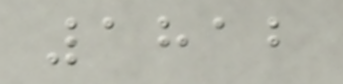1812
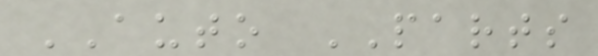AUTO PARTS
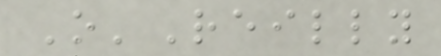O'Reilly
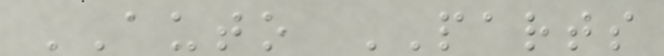AUTO PARTS
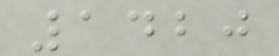1420
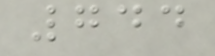744
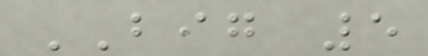BIG 5
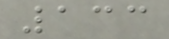133
